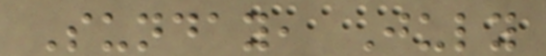Sunday, July
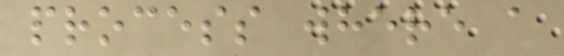process where a
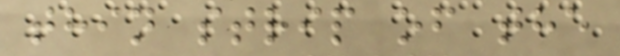thin strip of the
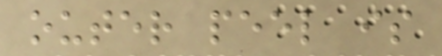outer peel is
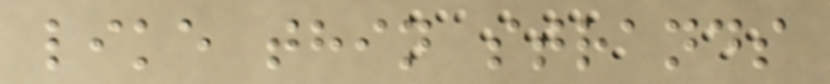like thin strands
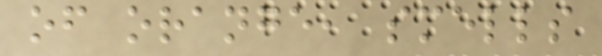of orange, smells
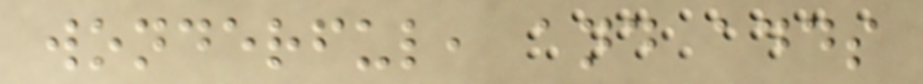wonderful, and adds
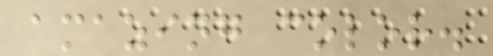amazing color.
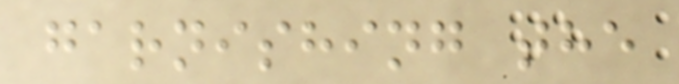garnishing the
